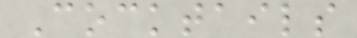Cocktails
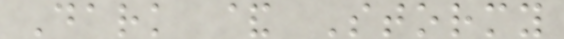Dark & Stormy
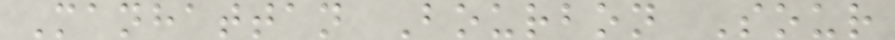Manhattan Bourbon Sour
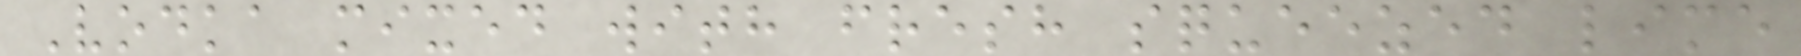Vodka mixed with fresh squeezed lime
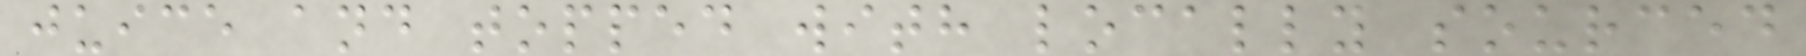juice and topped with locally sourced
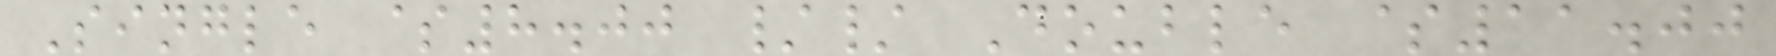Single $8.00 // Double $11.00
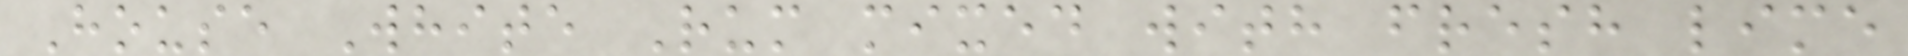House White Rum mixed with fresh lime
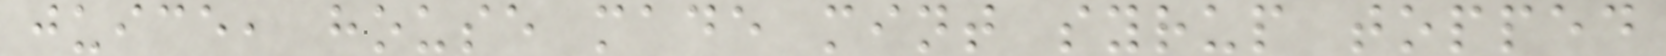juice, house made mint syrup topped
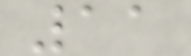11
